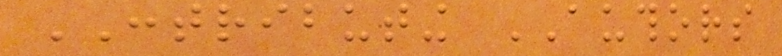CONTRIBUTING AUTHORS
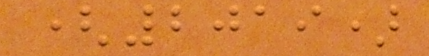(2019)
